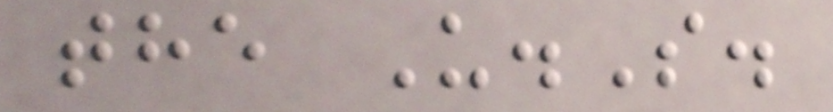the U.S.
